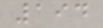194
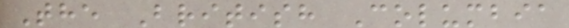The British Columbia
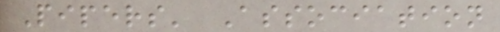Pipers' Association
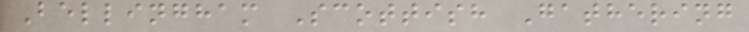Bellingham Scottish Gathering
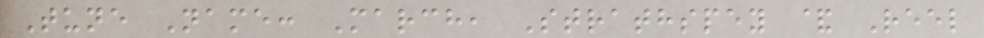Tune Name: March, Strathspey & Reel
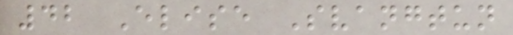42 Elise Svangtun
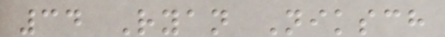34 Ryan Niksch
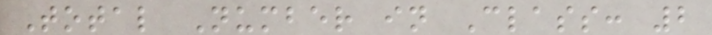Total Number in Class: 2
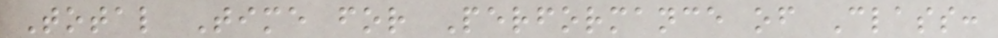Total Time for Performance of Class:
